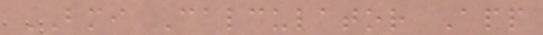BMI Calculator App
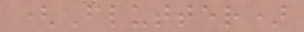(Flutter)
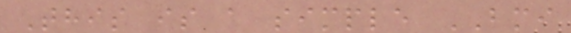This is a simple BMI
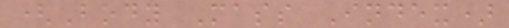(Body Mass Index)
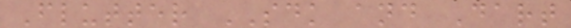Flutter SDK and Dart
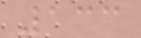133
